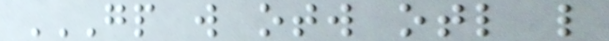GP W OTW OTL L
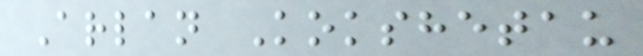Arlan Kokshetau
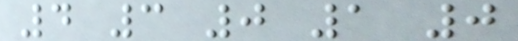4 3 0 1 0
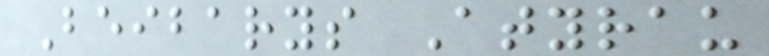Beibarys Atyrau
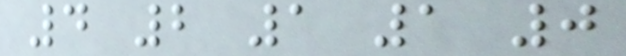4 2 1 1 0
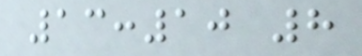13:10 8
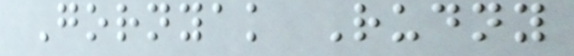Gornyak Rudny
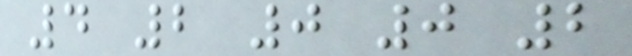4 2 0 0 2
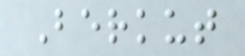Berkut
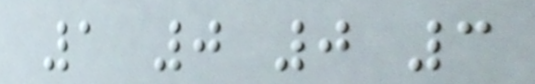1 0 0 3
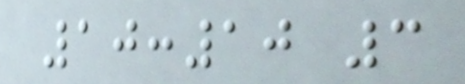10:10 3
